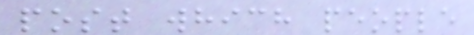post which people
